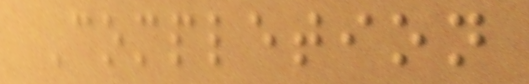Completion
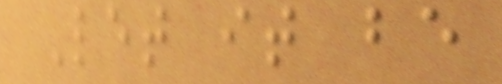Let it be
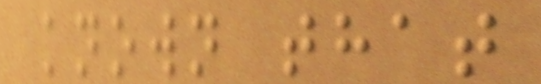known that
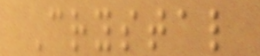Crystal
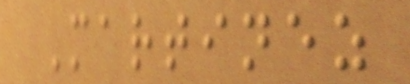Martinez
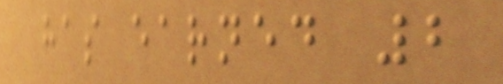has earned 2
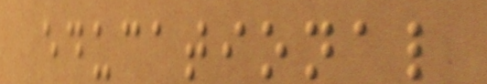educational
